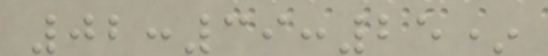02:39:25*
